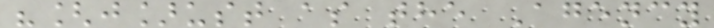"[j]ust as the Agency
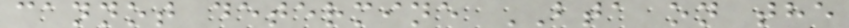cannot determine BTA on the
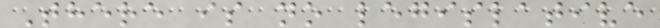There is no legislative
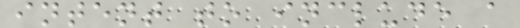intent to include a
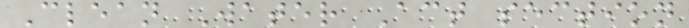Clean Water Act section
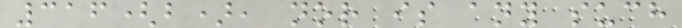316(b), nor is any such
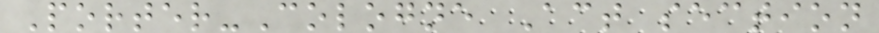Porter-Cologne Act section
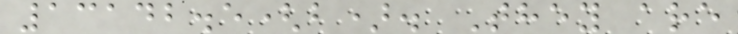13142.5(b). They are
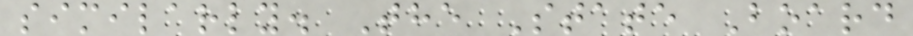similarly. The State Board
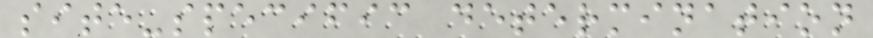site-specific determination
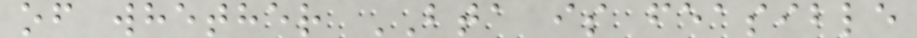of whether BTA is feasible
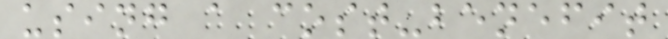using a cost-benefit
